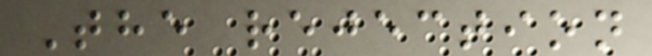The rejection
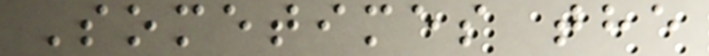Sometimes the
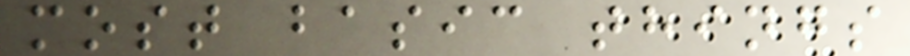most basic things
